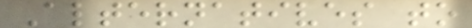Alternatives to
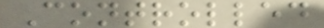Controlled
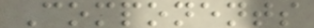Components
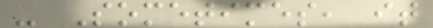- Sometimes, it
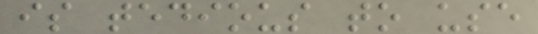is tedious to use
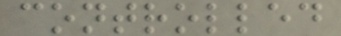controlled
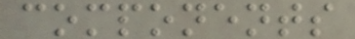components
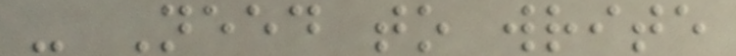- Need to write
